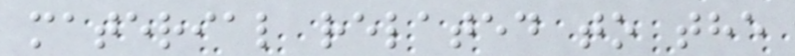material related to the
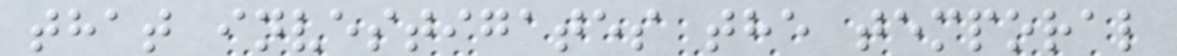that investigates the temporal
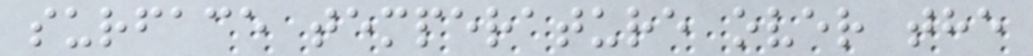surface temperature over the
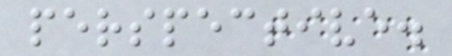perspective.
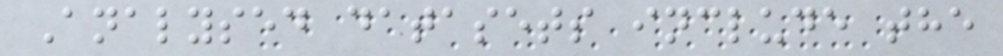Analysed datasets include the
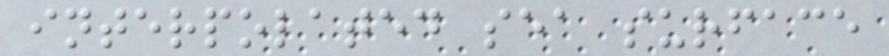interpolated sea surface
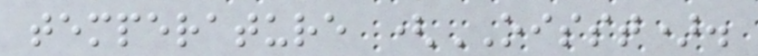temperature (OISST).
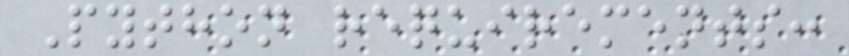Python requirements:
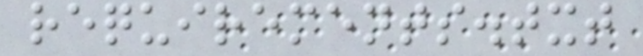requirements.txt
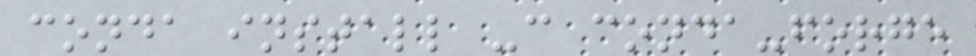conda install -c conda-forge
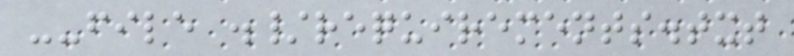--file ./requirements.txt
